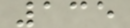135
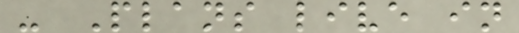- Plans live in
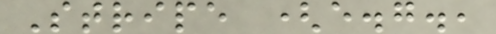Stripe (e.g.,
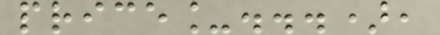price_...),
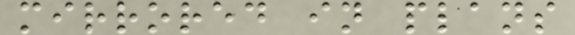mirrored in plans
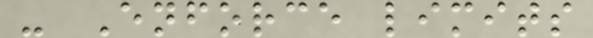- Enforce limits
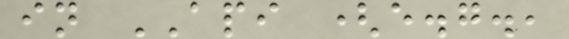in API (e.g.,
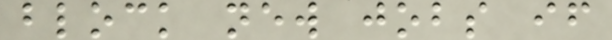block new jobs if
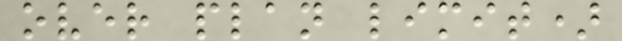over plan limit)
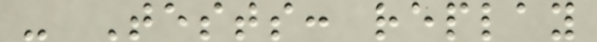- Tests: replay
